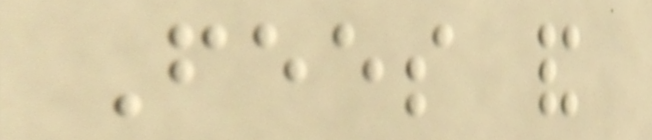Fees and
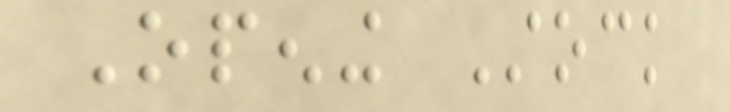Opening Stock
